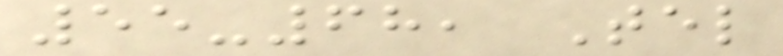55-68, Tel
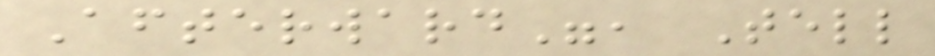Afterward", Tell
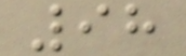98
